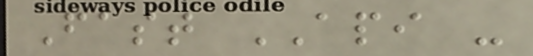Fast API -
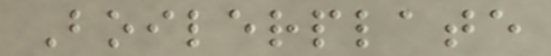Boilerplate
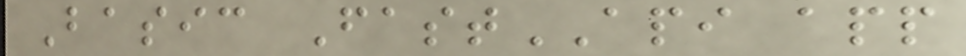Basic FastAPI app
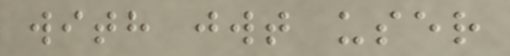with jwt user
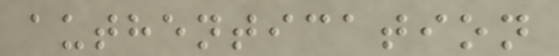authentication
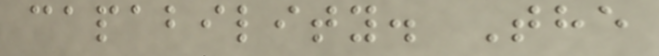capability. The
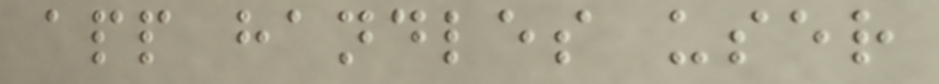app handles user
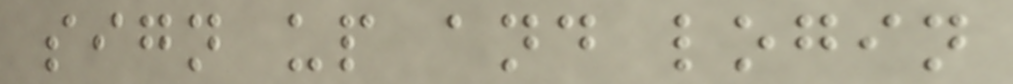sign up and login
